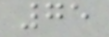75
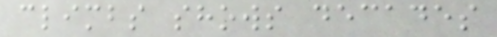climbs shows decades
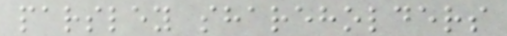parsley shareholders
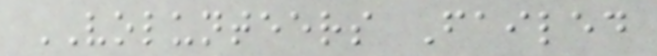VOLUNTEERS Failed
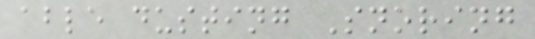able dusting Snoring
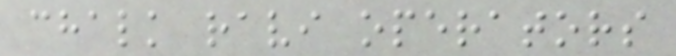chalk ravi operators
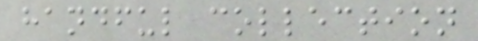handful collection
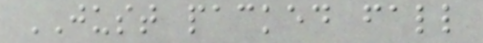JUST packed fall
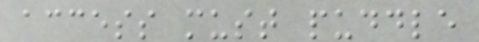access must puddle
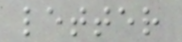letter
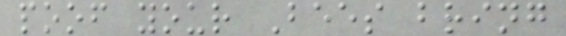poof your Bees bring
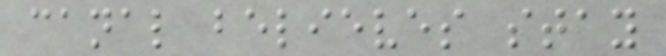canal believes stay
